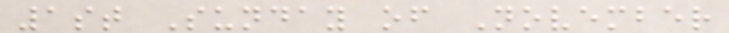1st Sunday of November
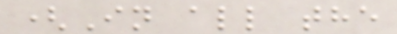(In all the
